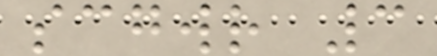scgwr 3
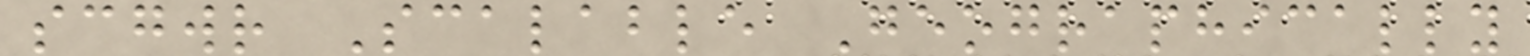scgwr Scalable Geographically
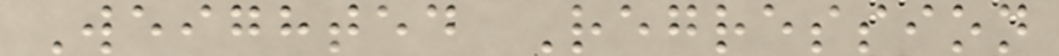Weighted Regression
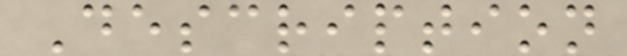Description
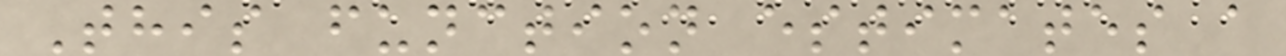This function estimates a
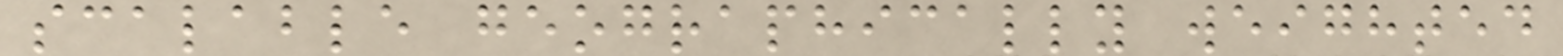scalable geographically weighted
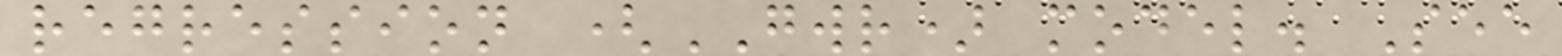regression (GWR) model. See
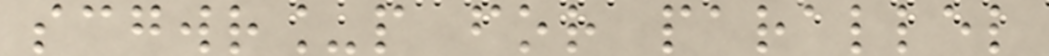scgwr_p for parallel
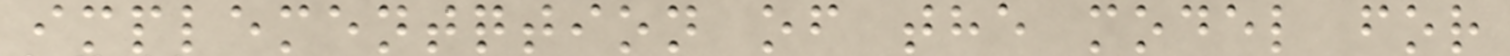implementqtion of the model for
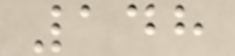148
